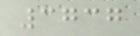3737
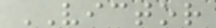VICTOR
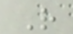R
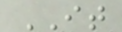IT
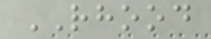RHOOD
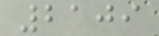2109
